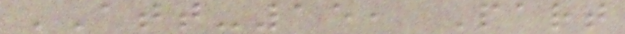ATT-15, Part
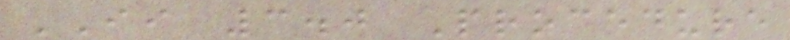II 3.0 Procedure
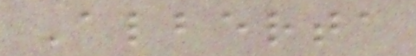Alberta
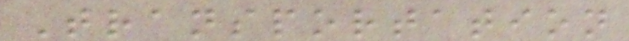Transportation
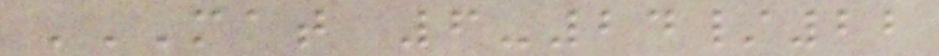MAT 6-24/22
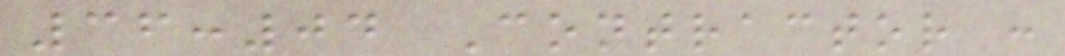36:04 Contractor :
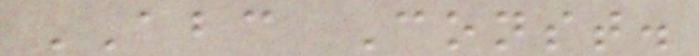ABC Const.
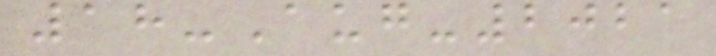18-Aug-2021
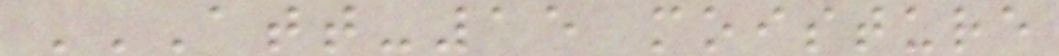ATT-15 MOISTURE
